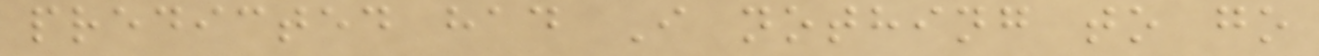predicted had I nothing to go
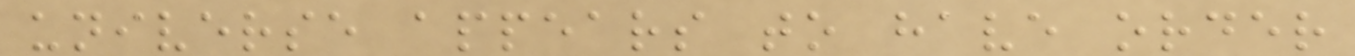universe appears to have order
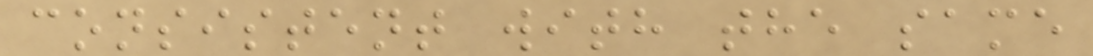consistent with the same
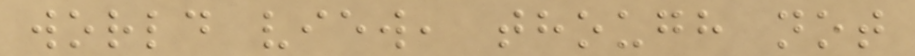world view, though not
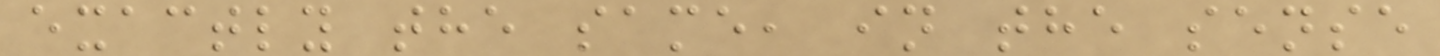exactly the same, in the sense
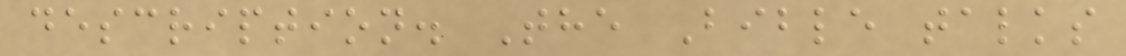description. The Bible talks
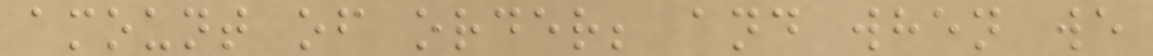amount of order; and when we
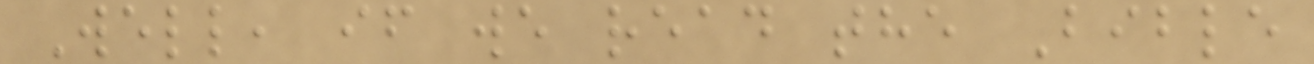Well, if we read the Bible
